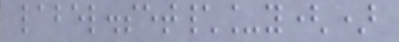label.set\_y()
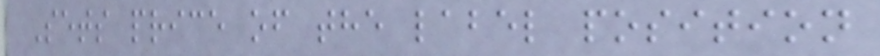Sets price of the label position
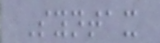Syntax
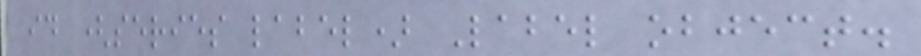id (series label) Label object.
